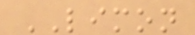LIMON
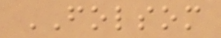FOLSOM
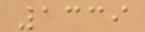1339
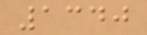1340
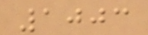1003
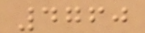4760
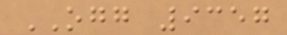OGG 9357
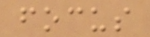focus
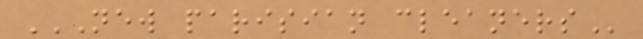NEW PARISIAN CLEANERS
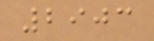2903
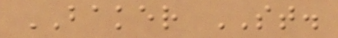BAKER ST.
